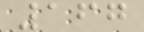167
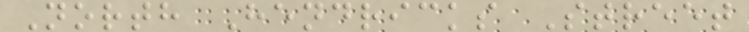North Hendricks Street
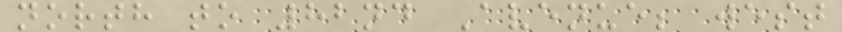north to 82nd Avenue; west
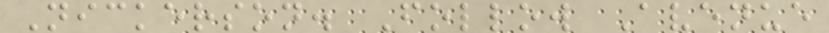Nickerson. Follow Avenue
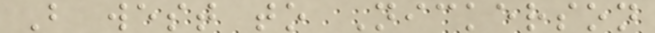B west to Nickerson
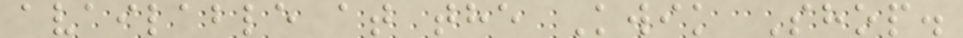available at the Kwik Shop.
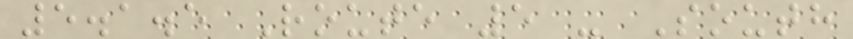5.1.5 Route 5 - South
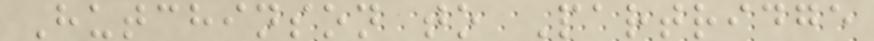Hutchinson to Partridge
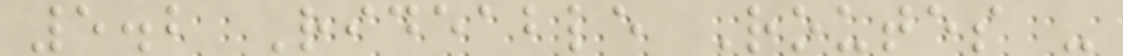5.2 Rideable Routes -
